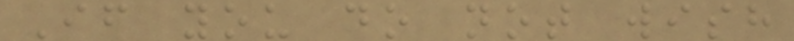If you do not wish
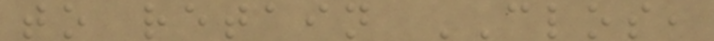to retain CLOS,
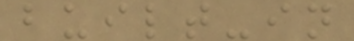built-in
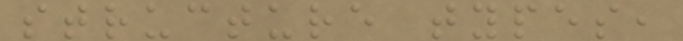structure types,
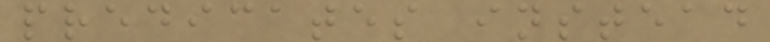predicates instead
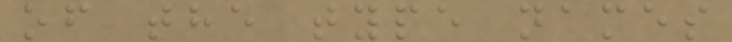of the type names
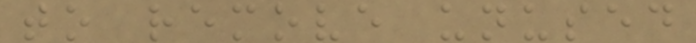to remove unused
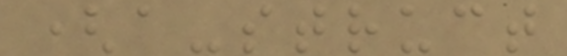(a-struct
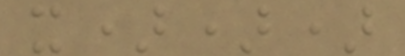x)))
